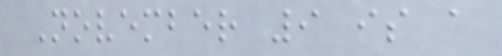November 9 is a
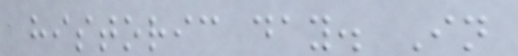historic day. In
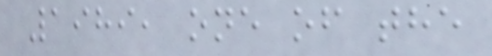1989, one of the
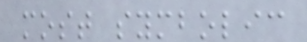most symbolic
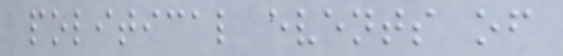political events of
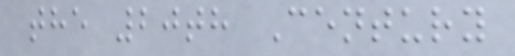the 20th Century
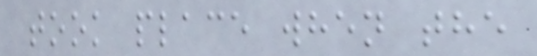took place when the
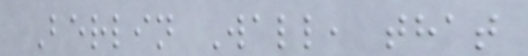Berlin Wall, that
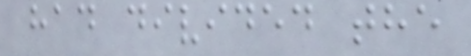had divided the
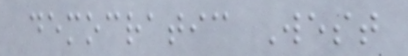democratic West
